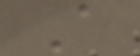A
